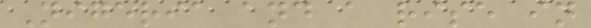Nigeria and a rise in
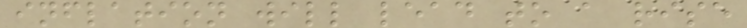inflation will lead to a rise
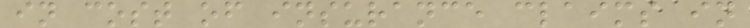in cost of insurance claims in
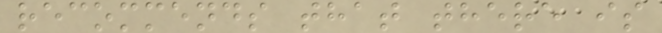recommends that there is
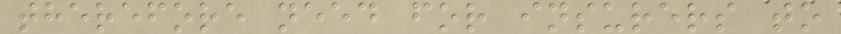therefore need for insurers to
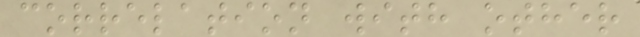correlation with other
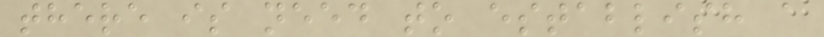there is need to establish a
